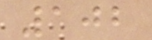102
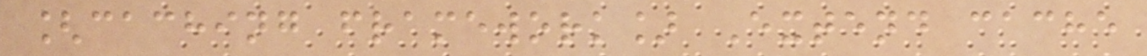[caching framework] Extend cache
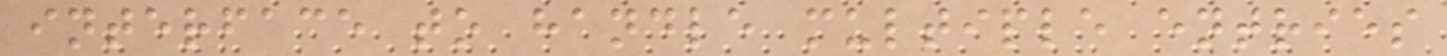interface to handle multiple entries
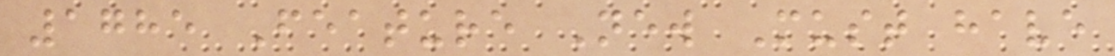1785 Feature New Must have
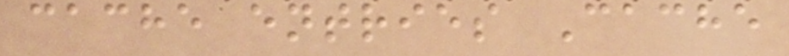cache entries Cache
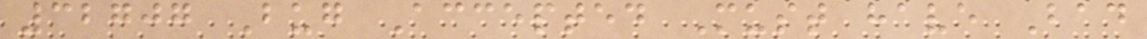32707 Bug Accepted Must have Bad
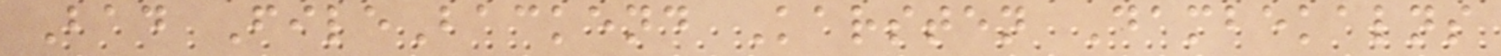Bad FileBackend Karsten Dambekalns
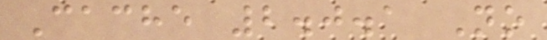Cache 2.0.1 No
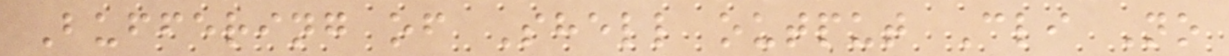Buffering of Shell output Cli No
